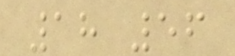18 56
